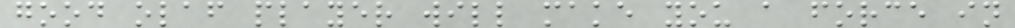good olaf player will make you a force in
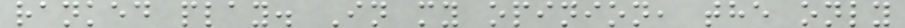ranked play. In my opinion, the only
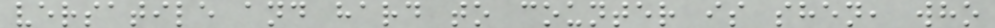versatile and hard to counter is shen, who
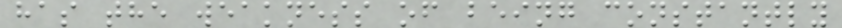has the weakness of being constantly
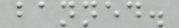banned.
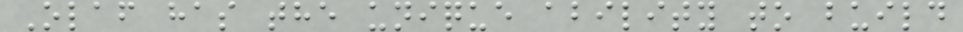Olaf has the unique ability to build
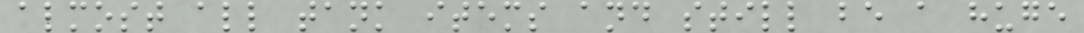almost all tank items and still be a huge
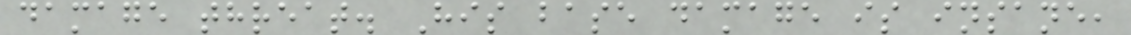damage threat. His base damage is insane,
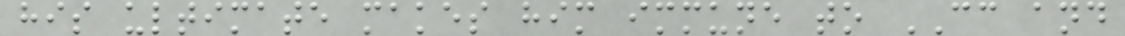his ultimate makes him immune to CC and
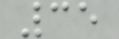35
